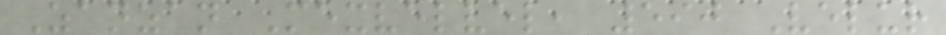Zanzan Mexvelvel, 590 Velur
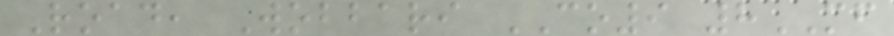Road, Wobbari CO9 8MF
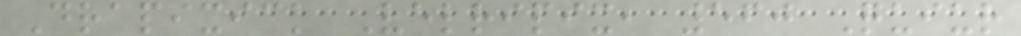Drapixick Velripix, 560 Quiur
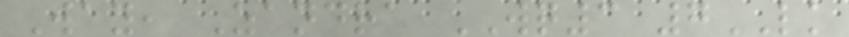Way, Zandra WQ3 7LK
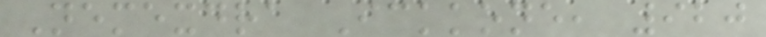Nemexdra Ickkone, 920
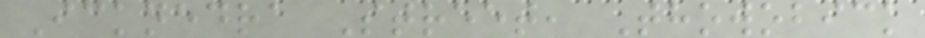Icknedra Street, Thowobick
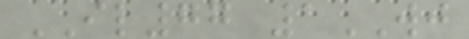IL77 1WJ
